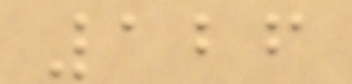126
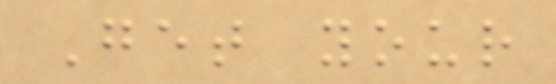Get your
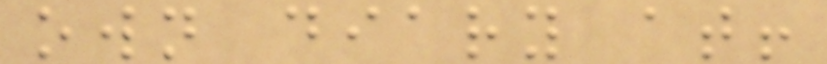own diary at!
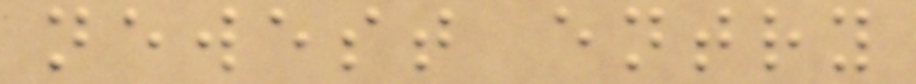newest entry
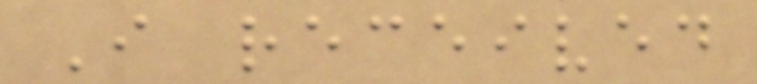I received
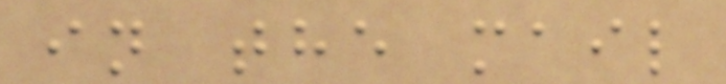in the mail
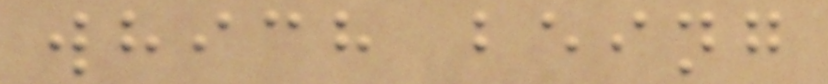which being
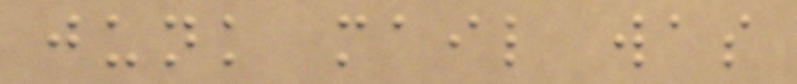junk mail was
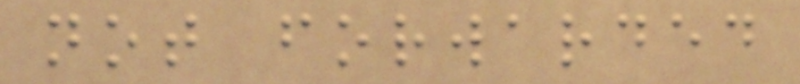not forwarded
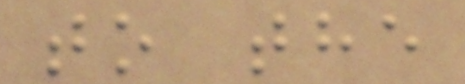to the
